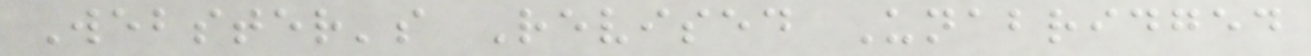Webster's Revised Unabridged
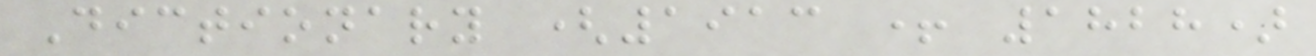Dictionary (1913 + 1828)
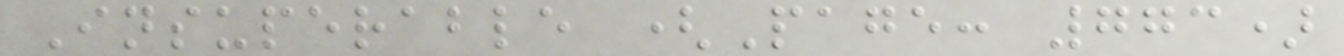Insuperable (Page: 773)
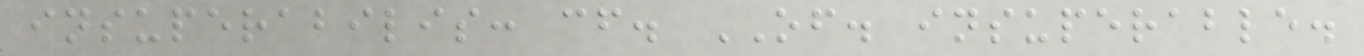insuperabilis: cf. OF. insuperable.
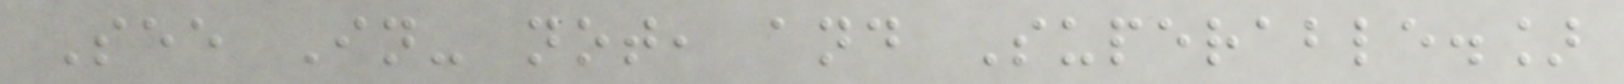See In- not, and Superable.]
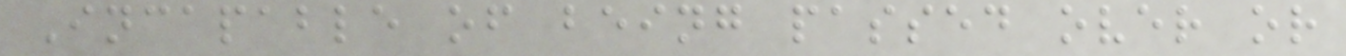Incapable of being passed over or
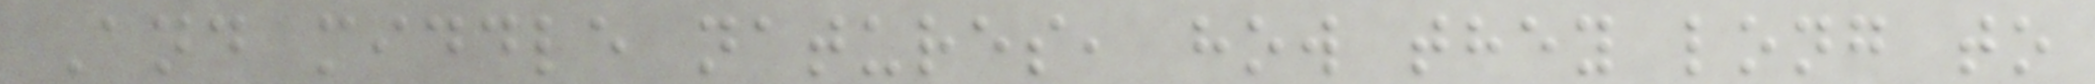And middle natures, how they long to
